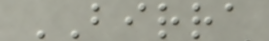BIRRA
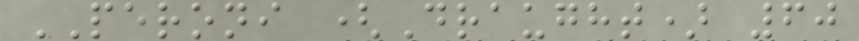PERONI (Draught) 60
